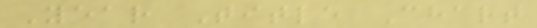Year Title Chart
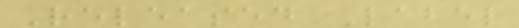Released Label
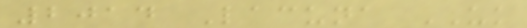2014 Lacuna UK
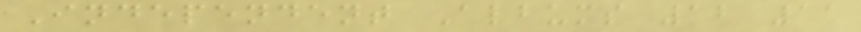Independent Albums 12 11
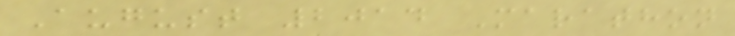August 2014 Marathon
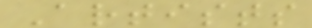Artists
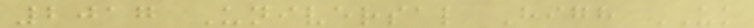2017 Universal High UK
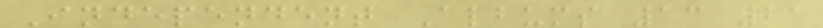Independent Albums 13 21
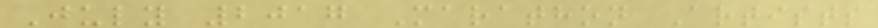July 2017 Marathon Artists
